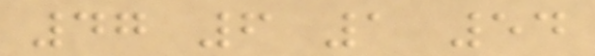47 6 1 54
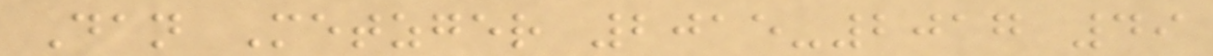Dan Metzger 2015-2017 49
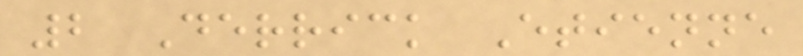2 Derrick Etienne
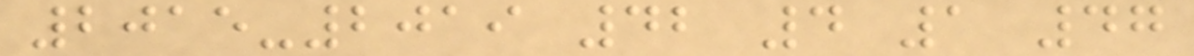2015-2019 42 4 1 47
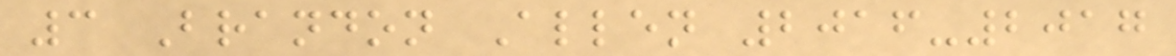3 Brandon Allen 2016-2017
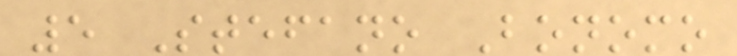5 Stefano Bonomo
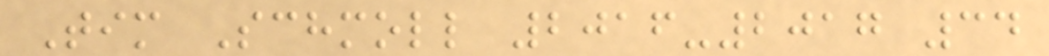Tim Schmoll 2016-2017 34
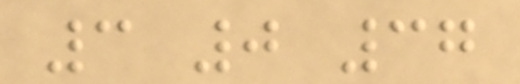3 0 37
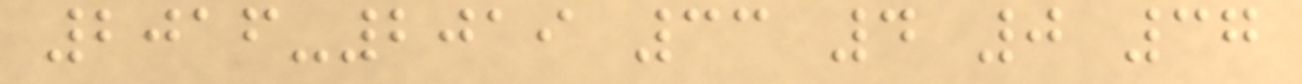2016-2019 33 4 0 37
